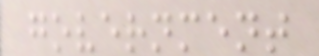government
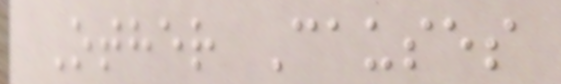Other Causes
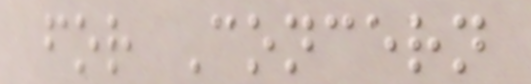for Concern
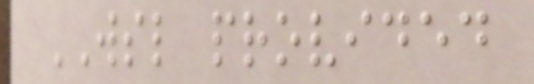WSL provided
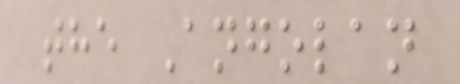the Angolan
